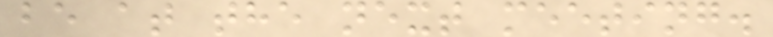be at the next meeting.
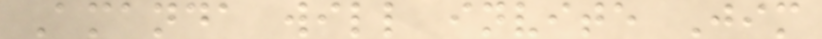Amanda will invite Jim
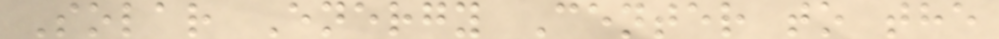Solar Energy Center to the
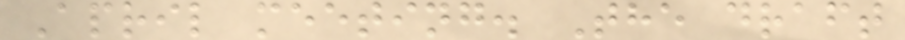April meeting. The draft
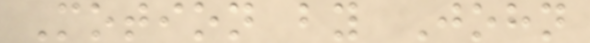Motion by John
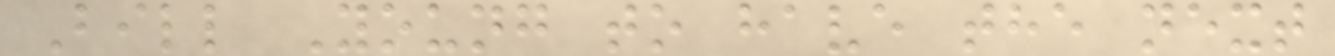Bill Young to have the next
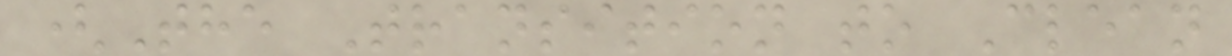(The Transition to Clean
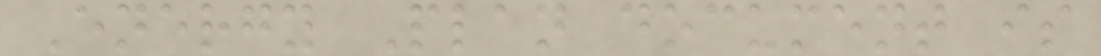Energy Plan document is
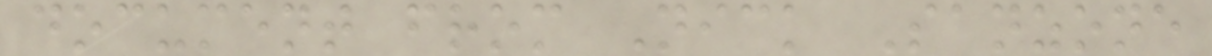document from Nick Sanzone
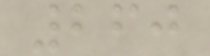260
